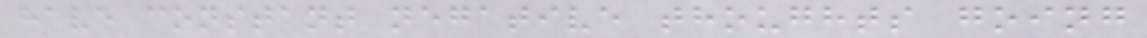have constant negative thoughts going
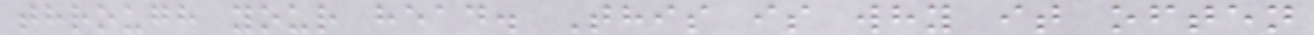through your head. This is why it often
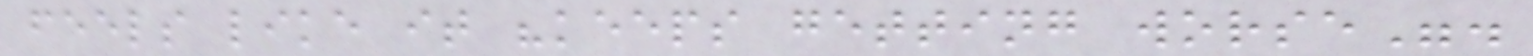feels like it "keeps getting worse".
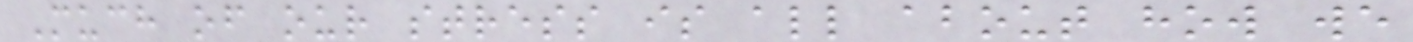Much of our stress is all about how we
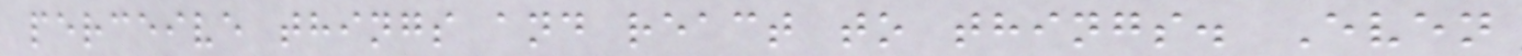perceive things and react to things. Even
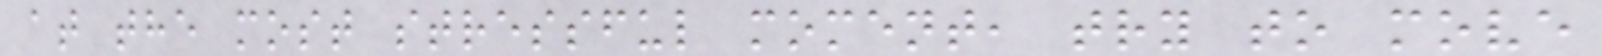at the most stressful moment, try to move
